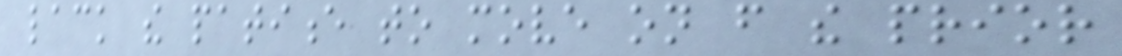lack the patience to move on from the prior
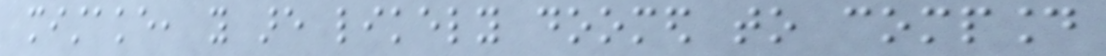mistake, you are likely doomed to compound
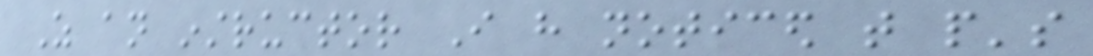As an instructor I have noticed that people's
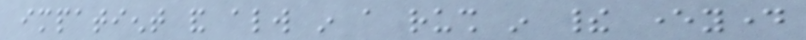impatient and always in a rush in their everyday
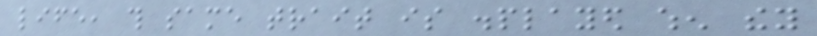life, this same trait is displayed when they
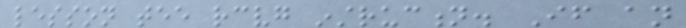lesson tee receiving instruction. If an
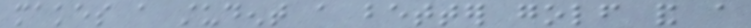makes a student a better golf and a
